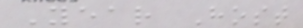Year Host
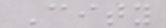City
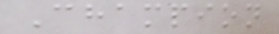Champion
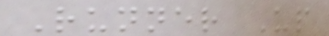Runner Up
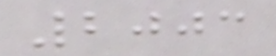2003
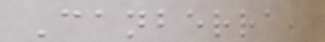Canberra,
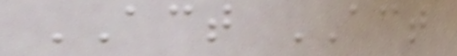ACT ACT
